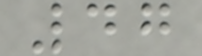47
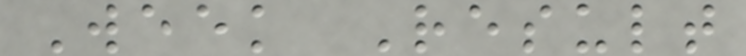Week Result
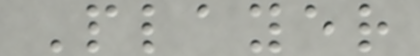Player
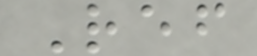Ref
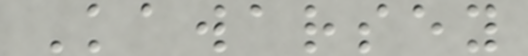Kawarsey
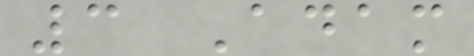3 Adam
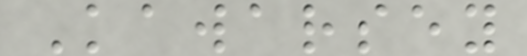Kawarsey
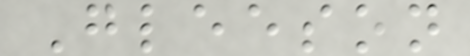Gleeson
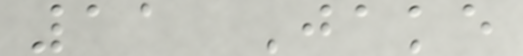11 Jake
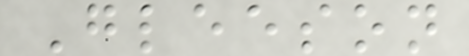Gleeson
